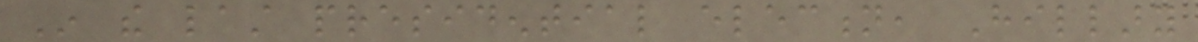In the last presidential election, Hillary
